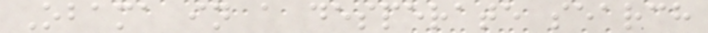Obama in a desperate search
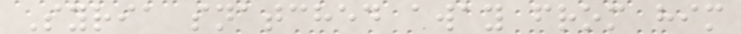Syria snatched away from him
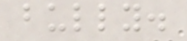bully.
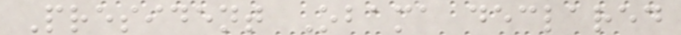President Obama declared
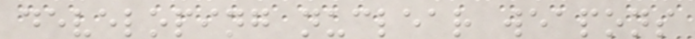developing nuclear weapons
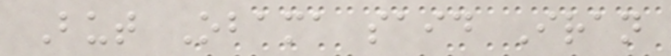But Obama said Iran
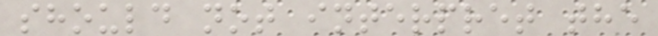should not interpret the
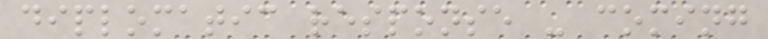diplomatic response - coming
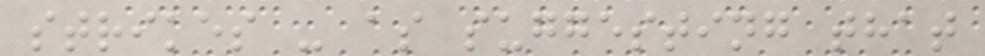strikes - as suggesting that
